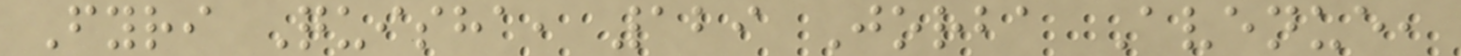Fyri Quisha, 129 Jorba Avenue,
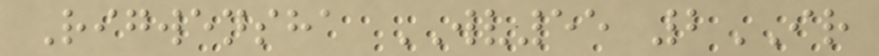Rigwensha WV55 2IR
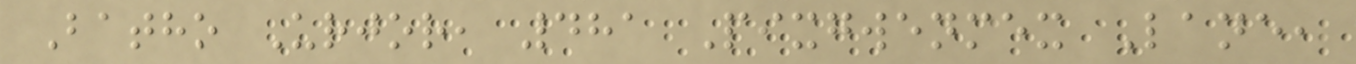Batho Urjor, 481 Pixgwenmex Lane,
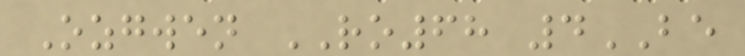Ozgwen RO68 4BE
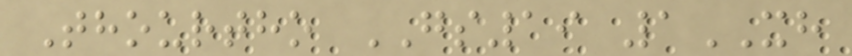Thourtho GS19 1XH
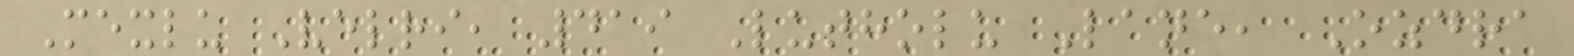Mexlu Velri, 419 Lutholu Lane, Ozdra
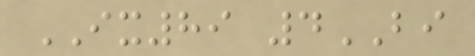IX89 4BI
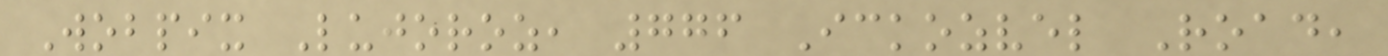Wobpix Lujoroz, 776 Ickozvel Road,
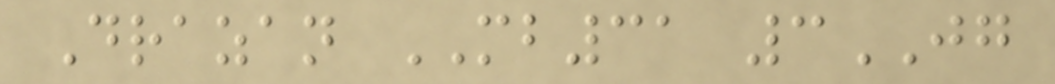Drazan MB31 3JG
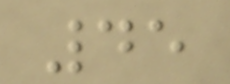45
